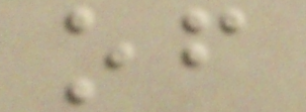of
